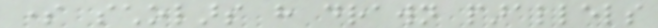some scholars have drawn parallels
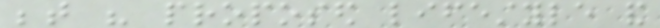between his proposed lifestyle and
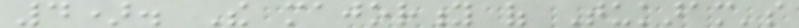4). The majority of Tukaram's
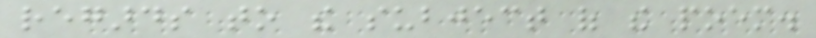regards to the subject of the poem.
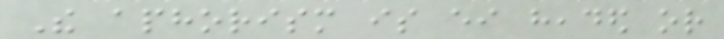The aphorism is either headed or
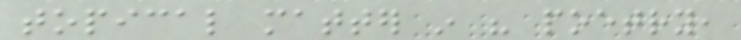topical matter in his poetry,
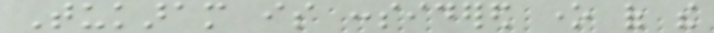Tukaram is considered one of the
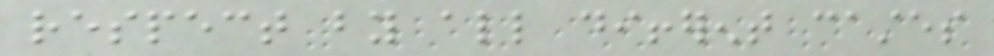respect by all different castes
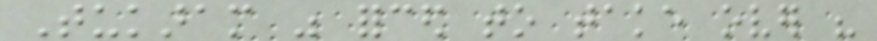Tukaram was forced to take over his
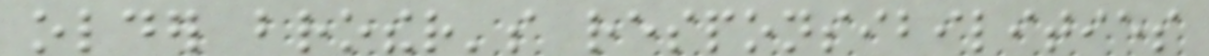older brother's responsibilities
